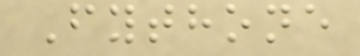Fythone
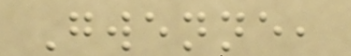Gwenne,
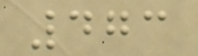473
